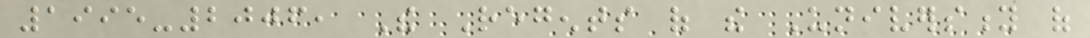1995-2006, The Regents of the University of
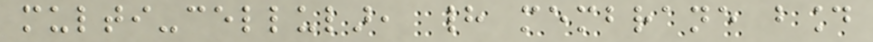multi-cellular, had membrane bound
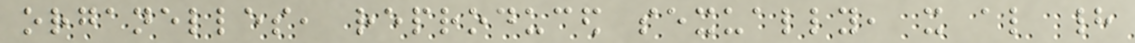organelles, reproduced sexually, it also had
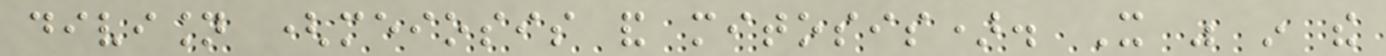division (meiosis and mitosis). It was in the
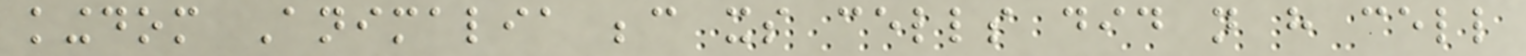kingdom Animalia because its cells did not have cell
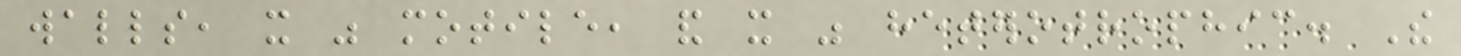walls, it was motile, and it was heterotrophic. The
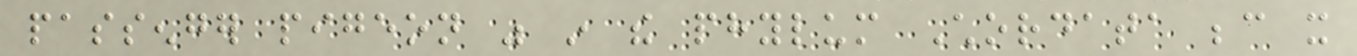passenger pigeon was in the phylum Chordata because it
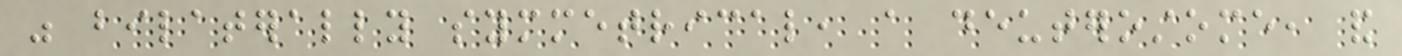was bilaterally symmetrical, a deuterostome, and
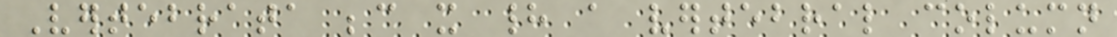Vertebrata because it had a vertebral column
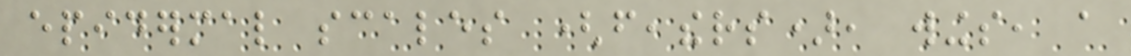epidermal scales (feathers), wings, a
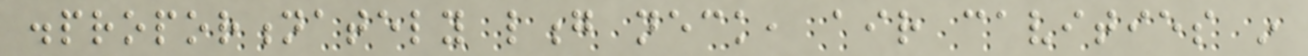disproportionately long neck, air cavities in
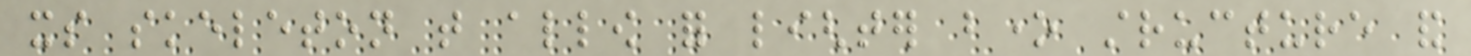its skeleton that allow for lighter bone structure and
